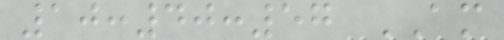10:40:57 AM
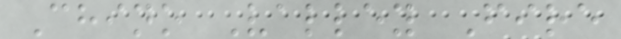Chino Valley Fire
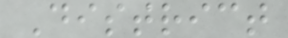District
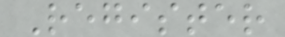Register
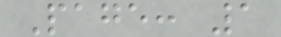Page: 1
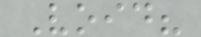Void?
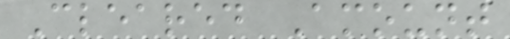Cleared Amount
